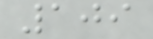109
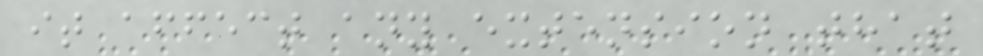it affect any extension that
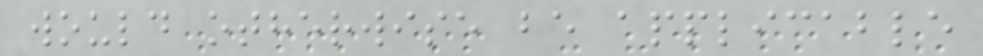would otherwise be applicable
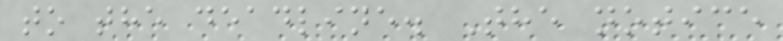to the deadline. The notice
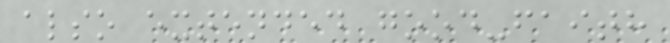also extended good-faith
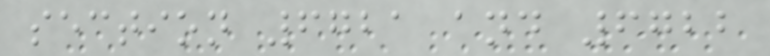section 6721 and 6722
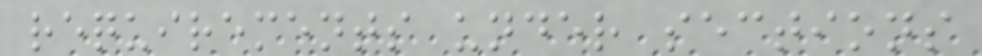requirements under sections
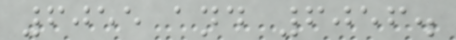6055 and 6056.
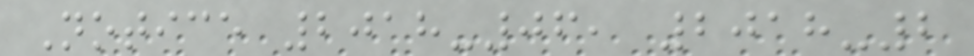Notice 2018-06, 2018-2
